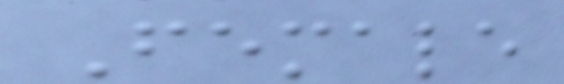Female
